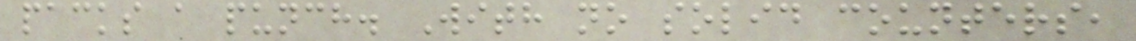packs a punch. With no solid counters,
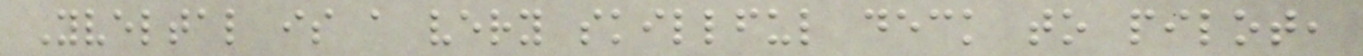Yveltal is a very skillful deck to pilot,
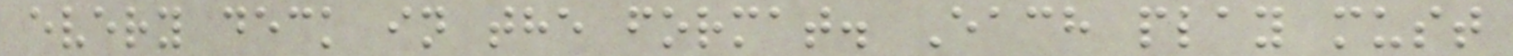every deck in the format. Each play must
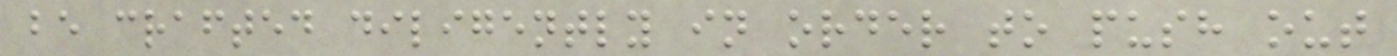be crafted diligently in order to push out
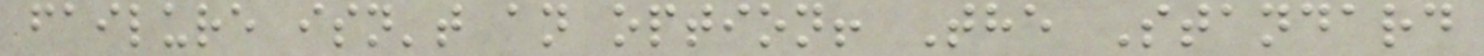failure isn't an option! The Standard
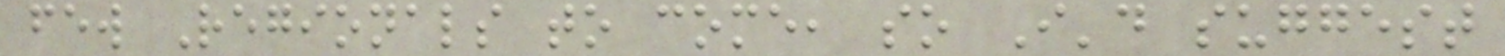few Regionals to come, so I'd suggest
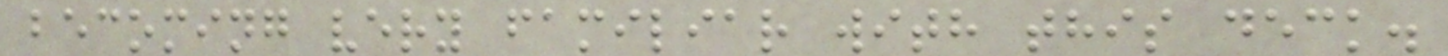becoming very familiar with this deck.
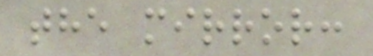the mirror:
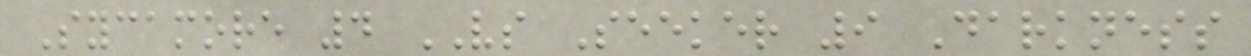Sycamore 4 VS Seeker 9 Darkness
